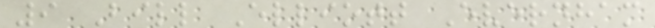9 Bill Elliott Evernham
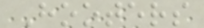Hooters
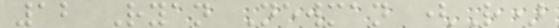12 Ryan Newman (R)
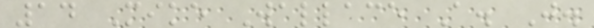14 Mike Wallace A. J.
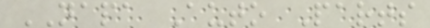NAPA Auto Parts
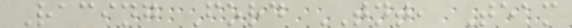Racing Ford TNT, Team
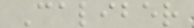Caliber
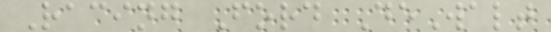Racing Ford DeWalt
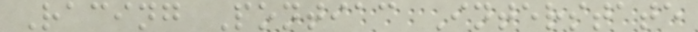Racing Pontiac Interstate
